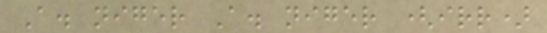A. niger A. niger (irr)
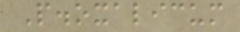P.oxalicum
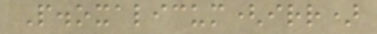P.oxalicum(irr)
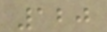120
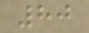80
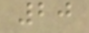20
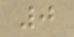0
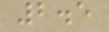2.5
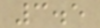3.5
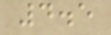4.5
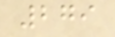279
